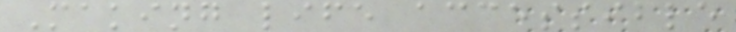Making life accessible
